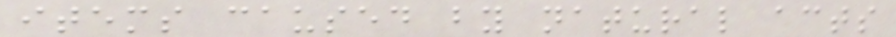items caused by natural acts
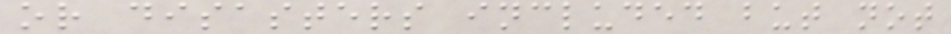or disasters included but not
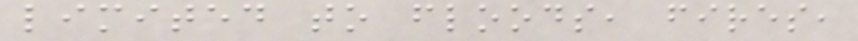limited to floods, fires,
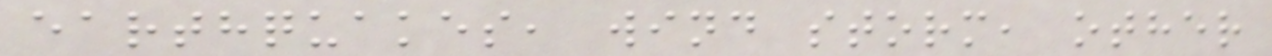earthquakes, wind storm, other
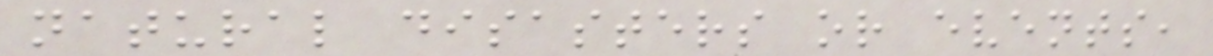natural disasters or events,
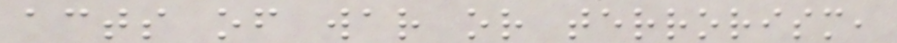acts of war or terrorism,
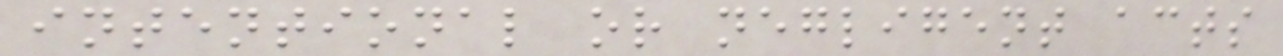intentional or negligent acts
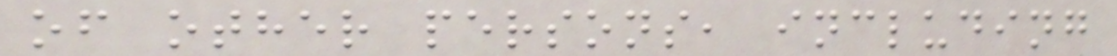of other persons, including
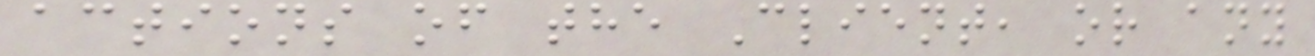actions of the Client, or any
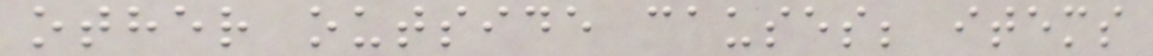other outside causes; items
